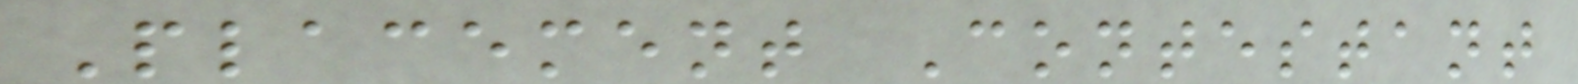Placement Contestant
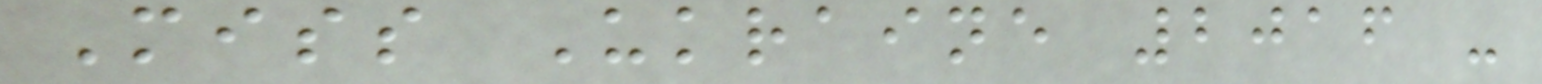Miss Ukraine 2016 -
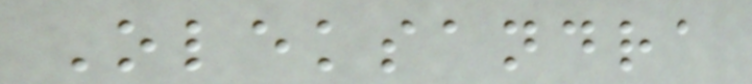Oleksandra
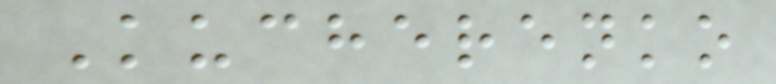Kucherenko
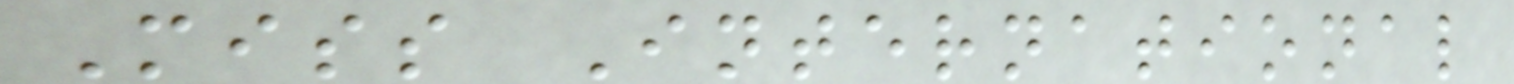Miss International
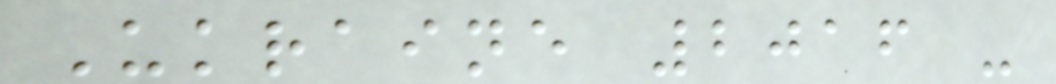Ukraine 2016 -
